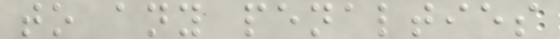to any penalties
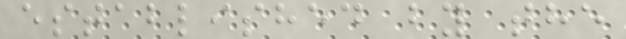established by the
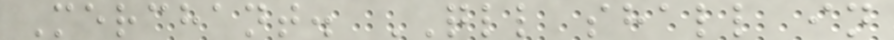Merchant. QLL shall in
